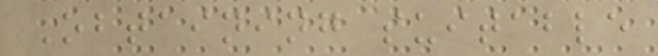Obtaining suitable
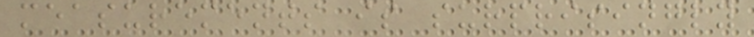measurements is surprisingly
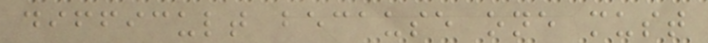difficult because one must
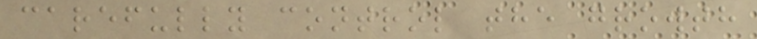carefully control the growth
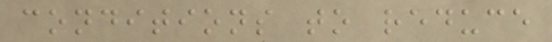conditions to reduce
